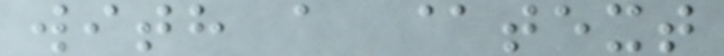with a @text
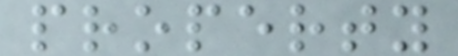property
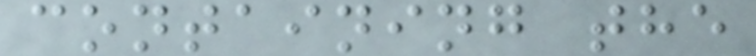containing the
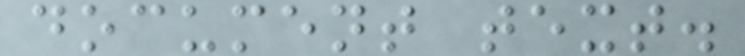document text.
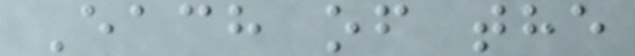Each of the
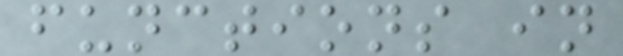functions in
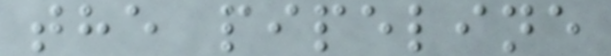the pipeline
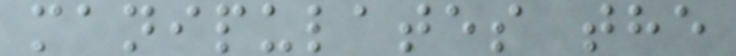manipulates the
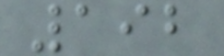192
